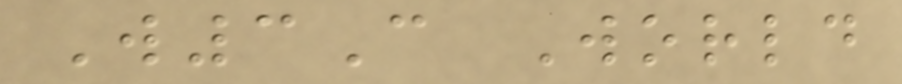W3C World
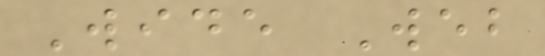Wide Web
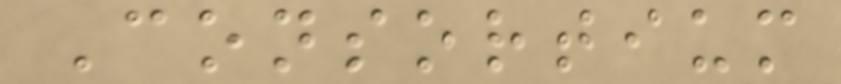Consortium
